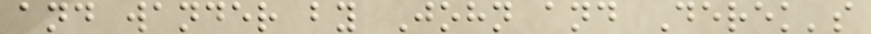and wander by John and Derek's
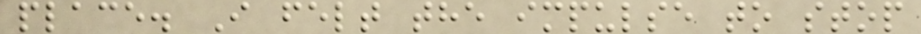place. I felt the impulse to stop
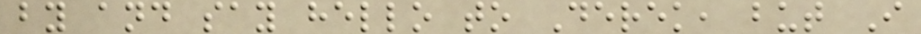by and say hello to Derek, but I
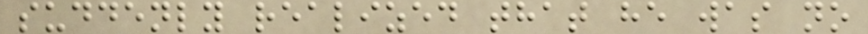suddenly realized that he was no
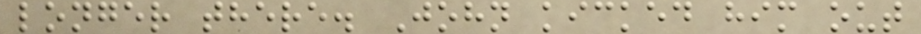longer there. John kicked him out
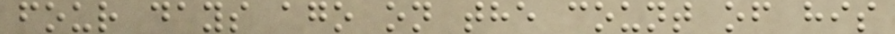four days ago on the count of his
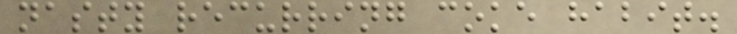nasty recurring coke habit.
